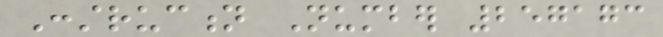Construction Number 257173
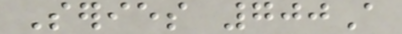Series 700A
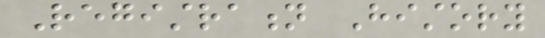Registration History
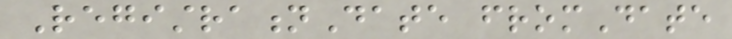RegistrationDate fromDate
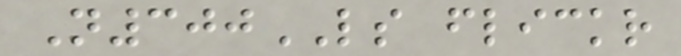N300LS flickr
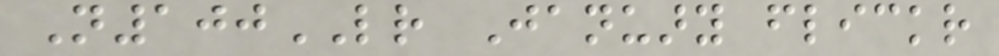N100LR January flickr
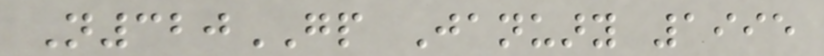N320GP January 1995
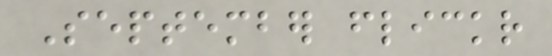September flickr
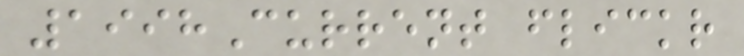1998Current flickr
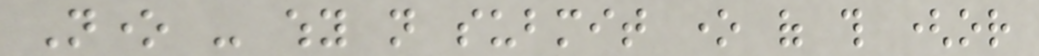None - why not submit one of this (or
